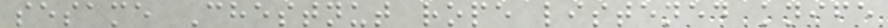sesame Chestnut rope listened knife
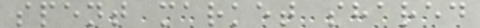spent market shared
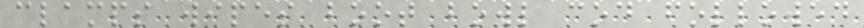clamps wipes boot bowl cod followed
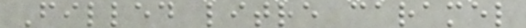Filled litre caramel
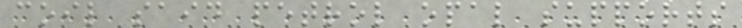coil said petrol opal supports
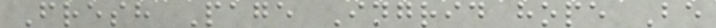Fresh Page Ingrid hope Be
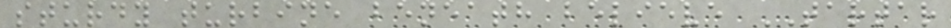sturdy turbine beneath believe TARTAR
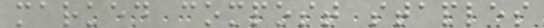marked compost staples
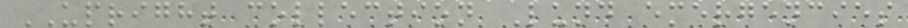UPRIGHT collection Lund emergencies
